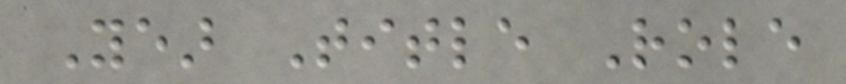Year Title Role
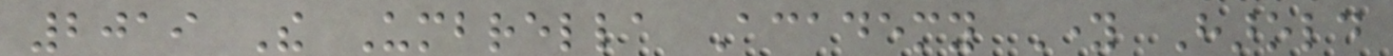2019 The Umbrella Academy Young Harold
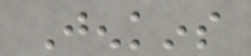Jenkins
